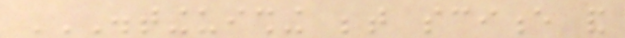DISTINGUISHING BETWEEN SCIENCE AND
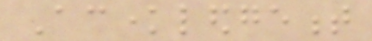Acknowledgement
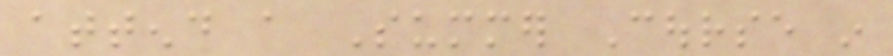attend a Summer Course in
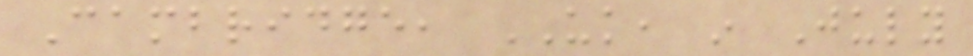Cambridge, UK, in July
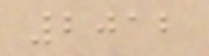2012
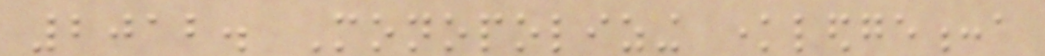2012. Monopolizing knowledge:a
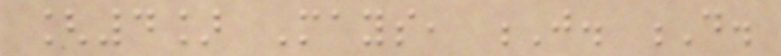[4] Mays, J. D.
